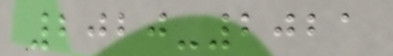2020-2021
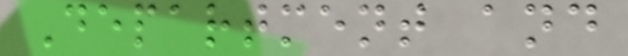Department and
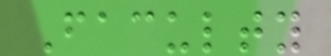Faculty
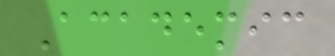Academic
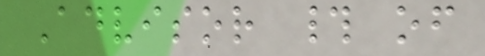Advisor # of
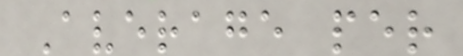Average per
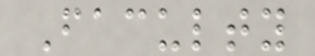Faculty
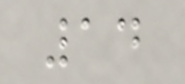14
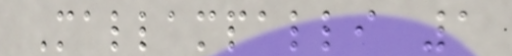Mallampalli 1
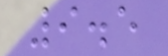9.5
